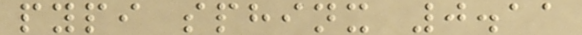pypi sphinx 0.11
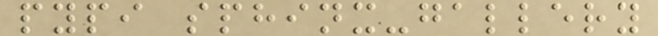pypi sphinx-gallery
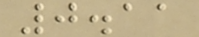0.11
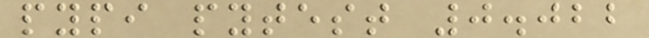pypi pytest 0.022
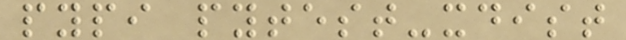pypi pytest-xdist
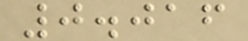0.016
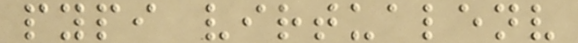pypi virtualenv
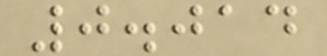0.014
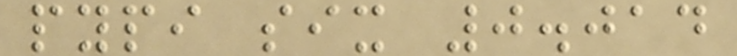pypi six 0.014
